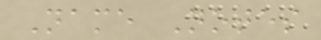Name Notes
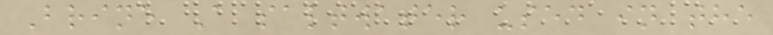Brine A saltwater used in the
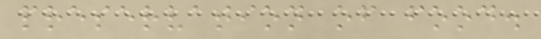preservation of food.
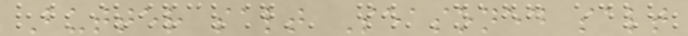Butter salt Seasoned salt
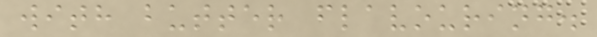with butter flavouring.
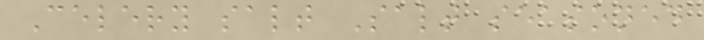Celery salt Salt seasoned
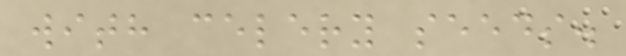with celery seeds.
